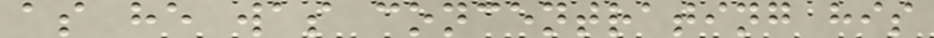as he was concentrating his
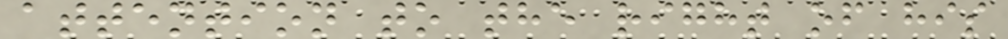attention to the right of his
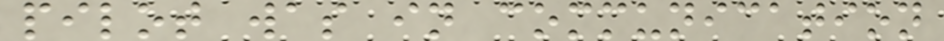pilot was in communication
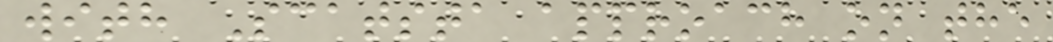with Scatsta approach on the
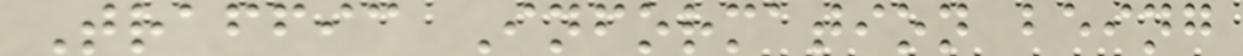Traffic Information being
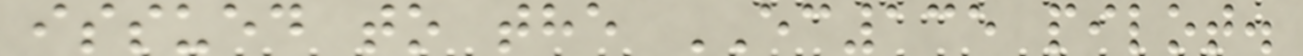issued to the EC135 pilot.
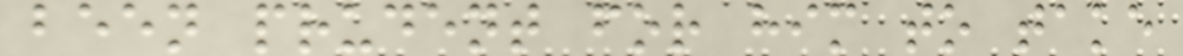been prudent for him to take
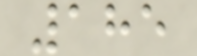185
